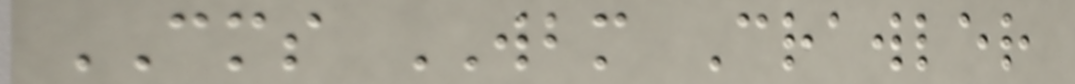CMS WBM Crawler
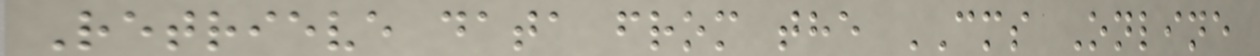Retrieve data from the CMS Online
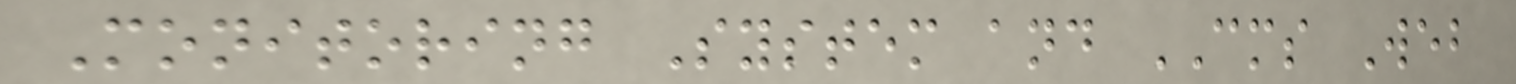Monitoring System and CMS Web
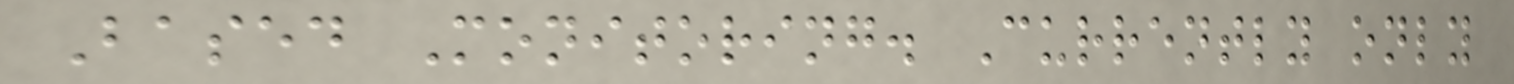Based Monitoring. Currently only
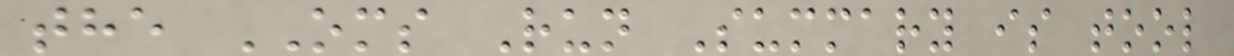the OMS Run Summary is tool
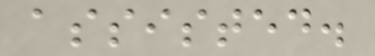assisted.
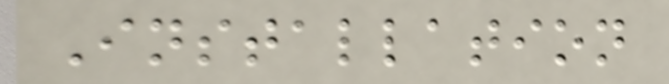Installation
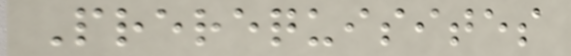Prerequisites
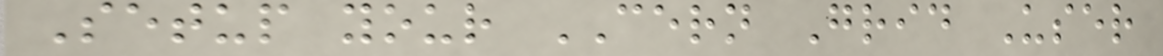Setup your CERN Grid User
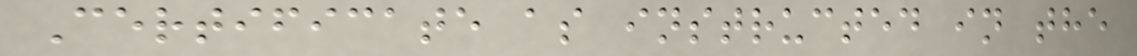Certificate as instructed in the
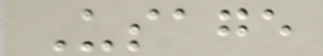Usage
